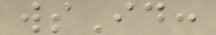wsId:
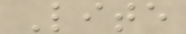Lite
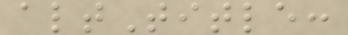altTitle:
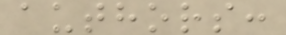authors:
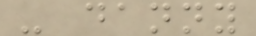- danny
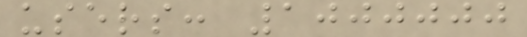users: 1000000
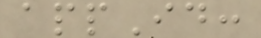appId:
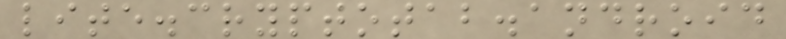lite.cryptotab.android
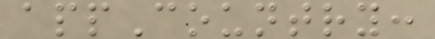appCountry:
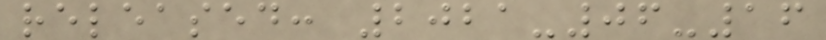released: 2021-06-16
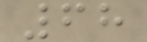68
